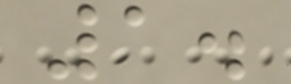1.
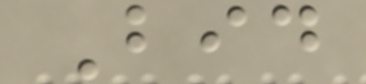Bid
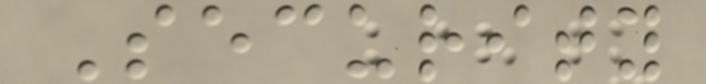Security
